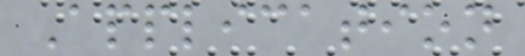Application
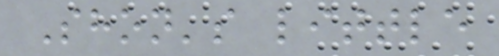Shon's little
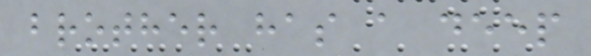brother has a deep
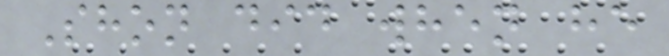Shon did when he
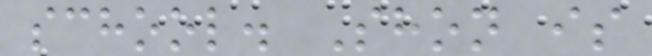school. Shon is
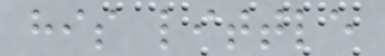his little
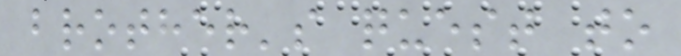brother's quest to
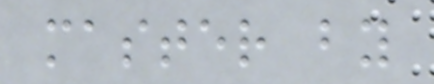master by
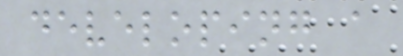developing a
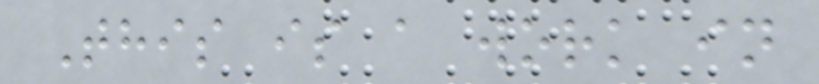This is a work in
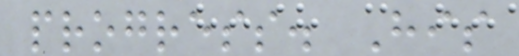progress. His
